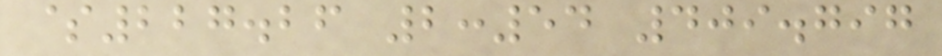$227.26 2:54 409.797
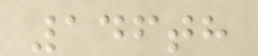146th
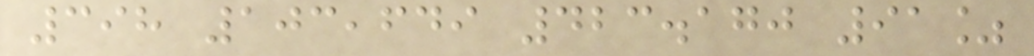398 103,649 423.170 91%
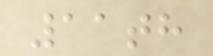11th
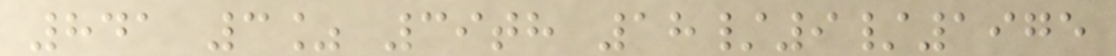841 3% 39th 18/9/1975
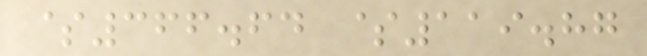$366.64 $119.87
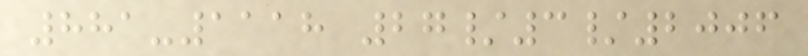881-1118 27/3/2006
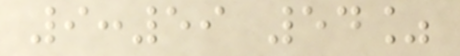9:59 54%
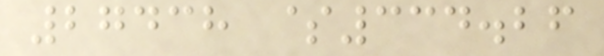27438 $334.26
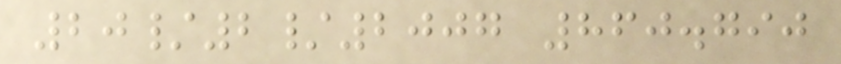20/2/2007 860.790
